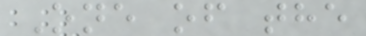One of the
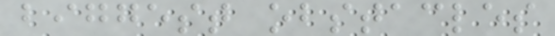biggest obstacles
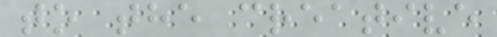to the creative
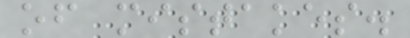of mistakes.
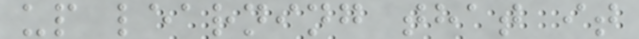up learning that it
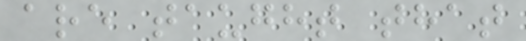are taught that
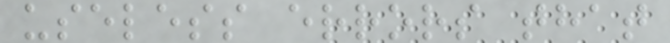useless errors that
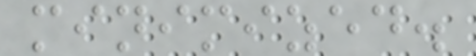minimized.
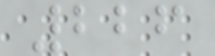226
